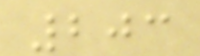203
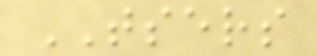TSERS
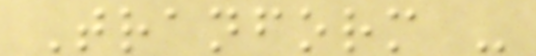Tranform -
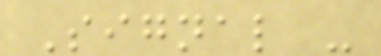Signal -
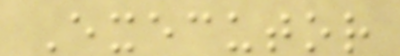Executor
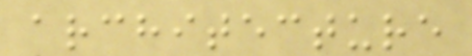architecture
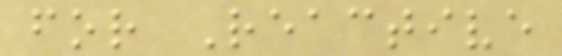for Reactive
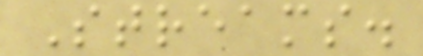Streams.
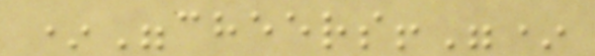*"cheers!"*
